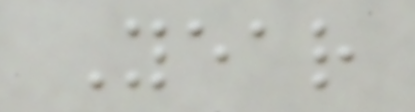Year
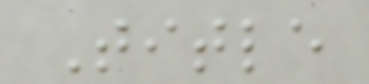Title
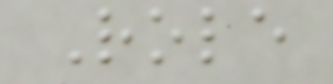Role
